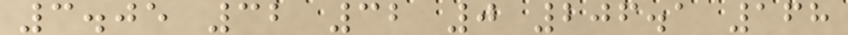3.05 32 32 0 206.1 168
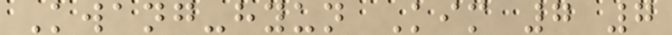Kwang-hyun Kim 7 7
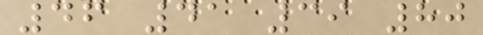46 41 39 80
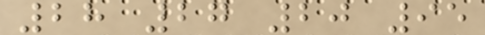28 27 20 95
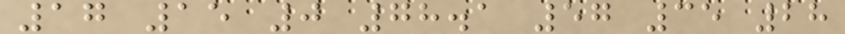17 15 0 78.1 57 35 28
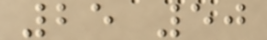25 50
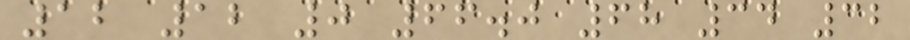12 12 0 66.0 68 34 32
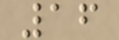16
